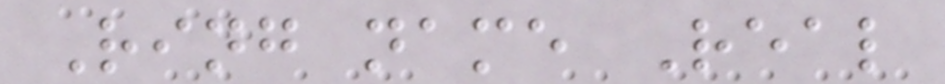Ring name Real
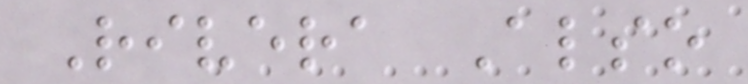Rivera Also
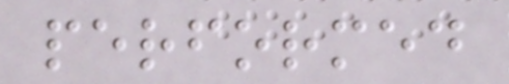performed
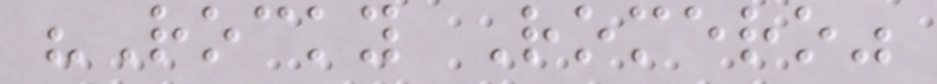"Rocky Romero"
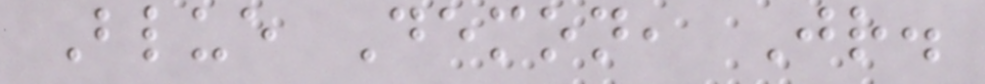Blue Demon, Jr.
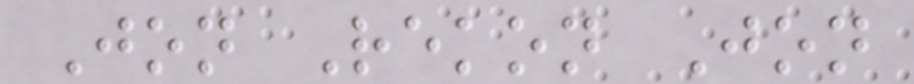Jon Rekon Jon
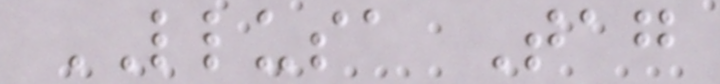LLUSA Tag
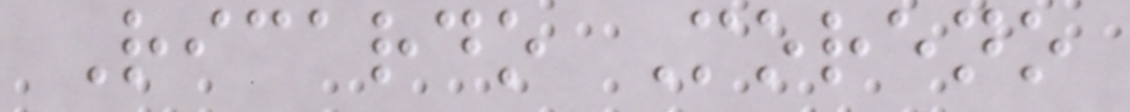Ricardo Moreno
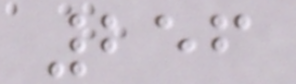256
